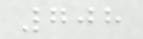708
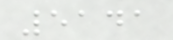5141
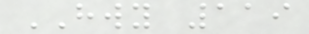HWY 119
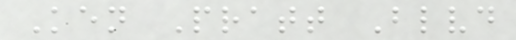Ken Pratt Blvd
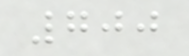700
